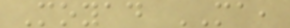Moyad MA,
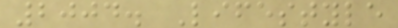2004. Lifestyle
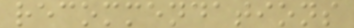recommendations
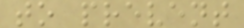to prevent
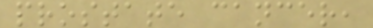prostate cancer,
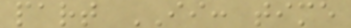part II: time
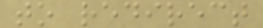to redirect
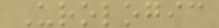Urologic
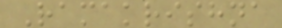Ramakrishna
